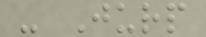- Jurp
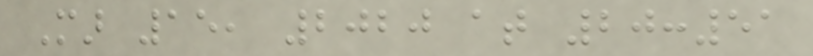Mar 15, 2020 at 20:51
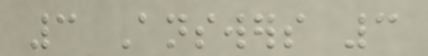3 Answers 3
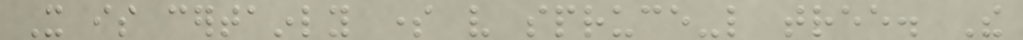It is certainly some very spruce-like tree. The
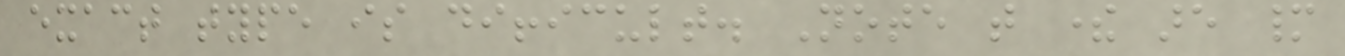exact type is difficult. Note that there are many
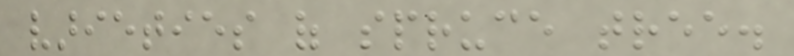varieties of spruce tree.
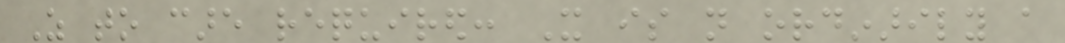As to care required: It is not ordinarily a
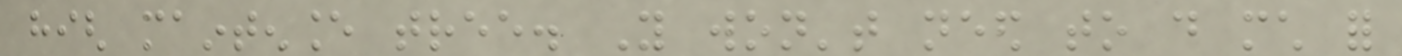high maintenance tree. You won't need to do much for
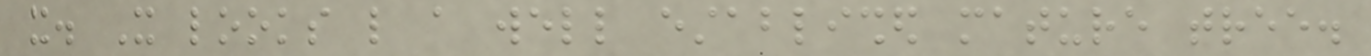it. It looks like a well established mature tree.
